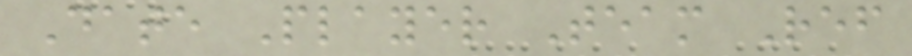Date Player Team Ref
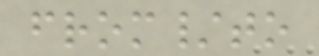from/to
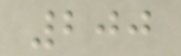200
